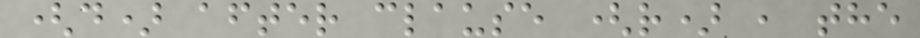(d) after clause (r) , the
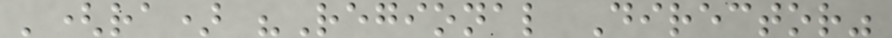'(ra) "Regional Director"
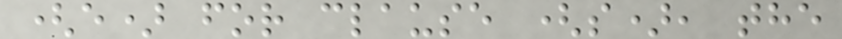(e) for clause (s), the
